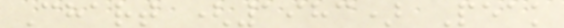Chart (1983) Peak
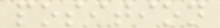position
